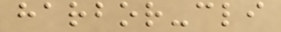harbor-cli
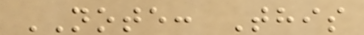NOTE: This
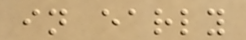in early
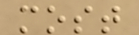most
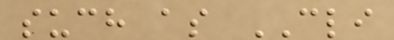such as CLI
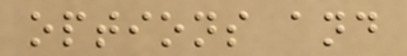options and
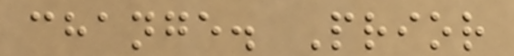change. Prior
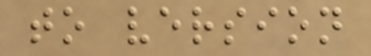to version
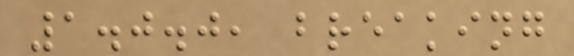1.0.0, breaking
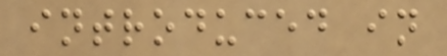introduced in
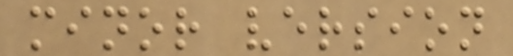minor version
